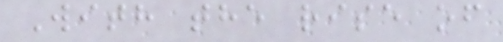With the rise of
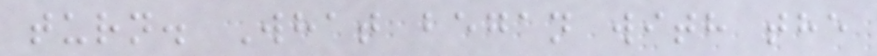turn. What began with the
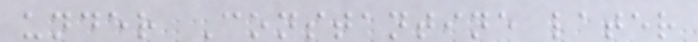under Constantine later
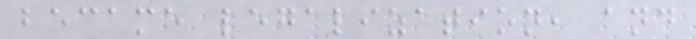became legalization, and
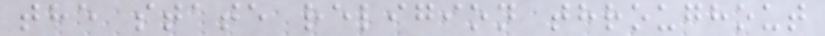the state religion throughout
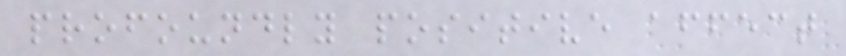profoundly positive affect
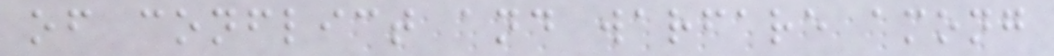of conflict and warfare among
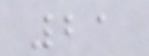21
